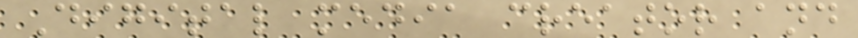Digital media creator and
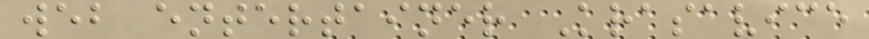web entertainer Krasavice
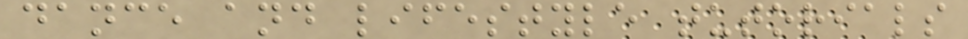dance and lifestyle tutorials
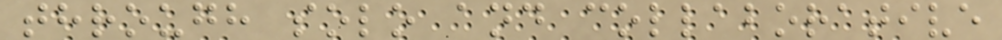through solo and collaborative
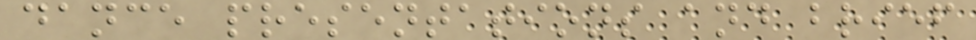dance presentations and brief
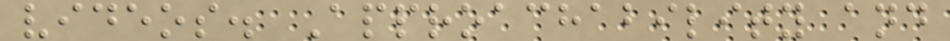videos. Approachability and
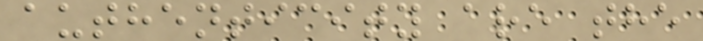authenticity are the
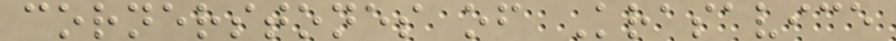cornerstones of Krasavice
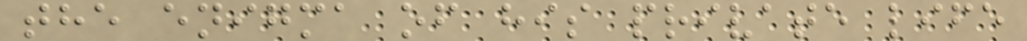the enigma of his private life
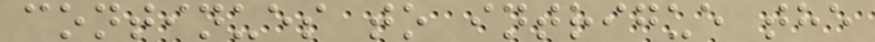continues to intrigue the
